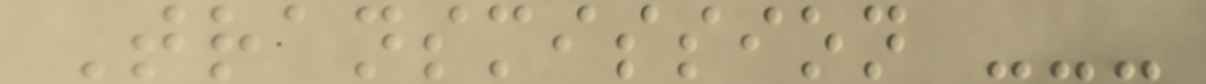Transmission ---
